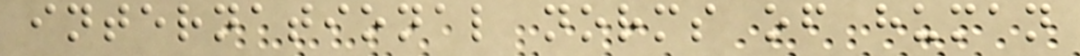international norms of human
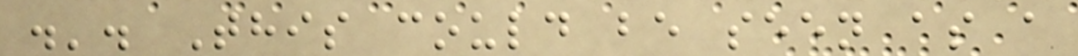.'. This could be seen as a
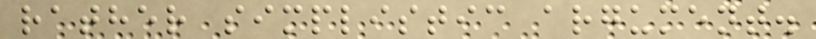rather simplistic argument.
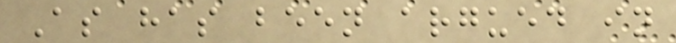As has been argued in
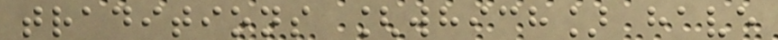traditions [which] have
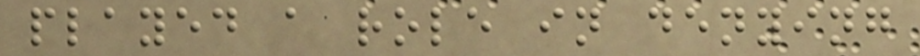played a role in denying
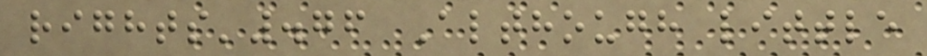rights'.76 Although little
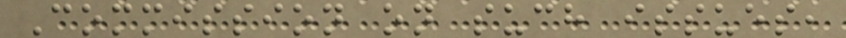Commission on such issues,
